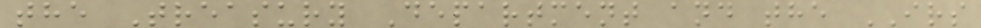the Treasury Department and the IRS
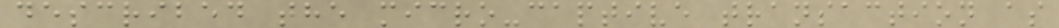described the micro-captive transaction as
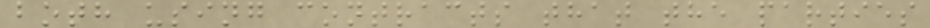both using contracts that the parties
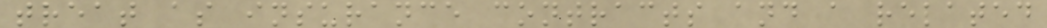treat as insurance contracts and a related
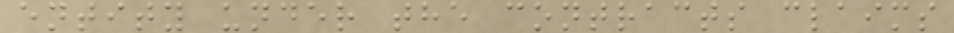entity under the contracts claims
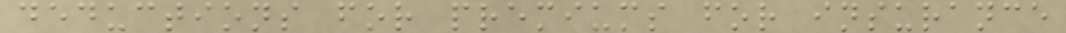deductions for premiums for insurance
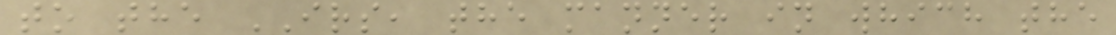to the IRS, the manner in which the
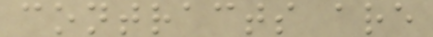contracts are
